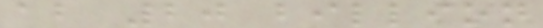about 20 billion
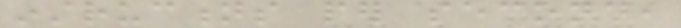instructions per second,
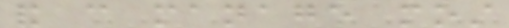and can manage most
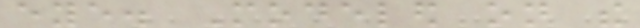eye. Modeled on the
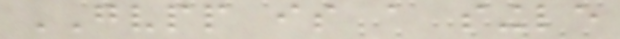GVPP is a single
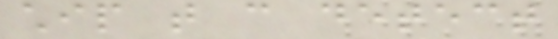chip that can detect
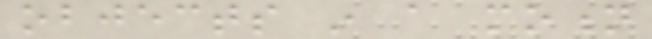objects in a motion
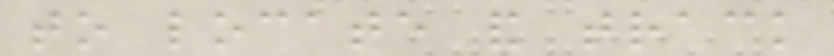to locate and track
